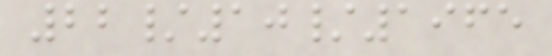22/10/1965
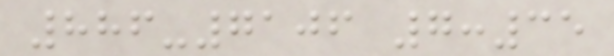886-7106 7:35
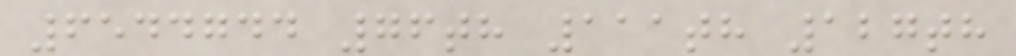6544744 76th 111th 127th
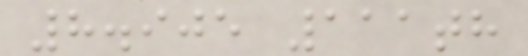8.905 111th
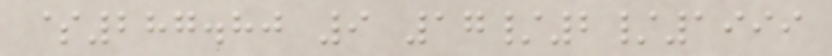$287.80 9 17/2/1999
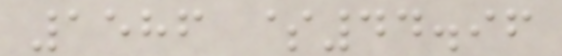1586 $44.96
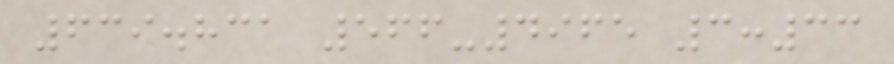639.831 566-4965 3:33
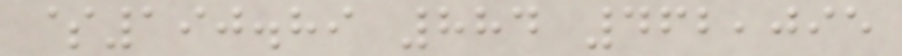$190.89 884 462,095
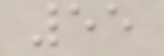55
